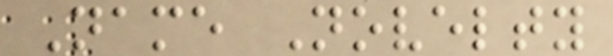Name Novelty
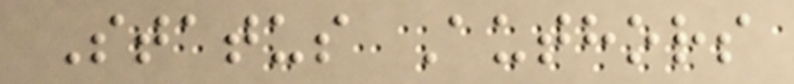Status Authors
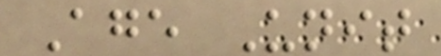Age Unit
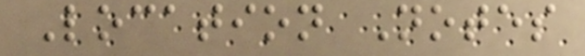Location Notes
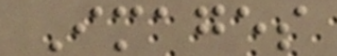Images
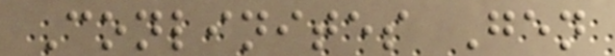Conlinites Gen
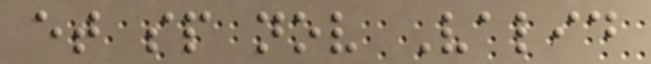et sp nov Valid
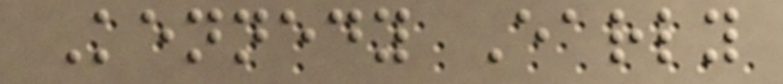Kennedy Early
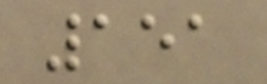151
